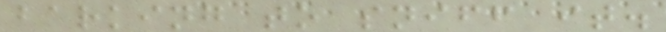barking to sniff it.
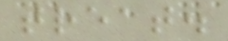treat.
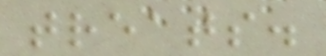treats.
